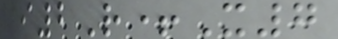i2R+X7
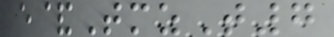e&TmzT7
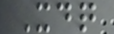Xdq
